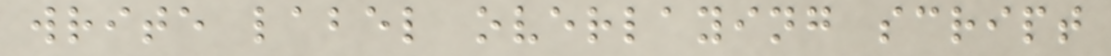write label overlaying script
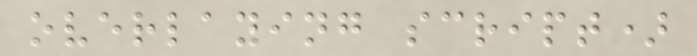overlaying script)
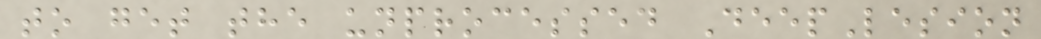to get the unprocessed DeepLesion
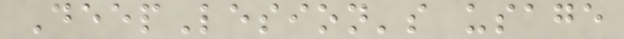DeepLesion's usage
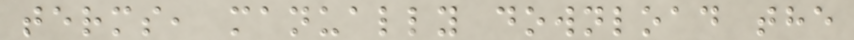terms, manually download the
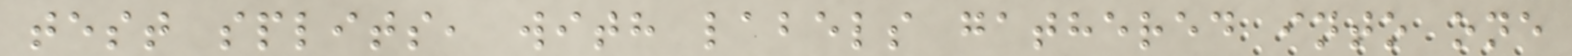test splits, with labels gathered into one
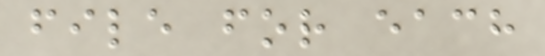file for each
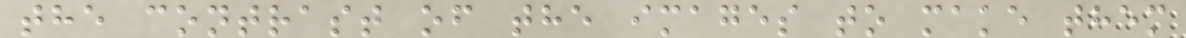the contrast of the images to make them
